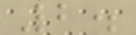2.
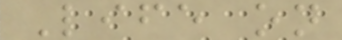Life on
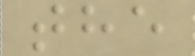the
